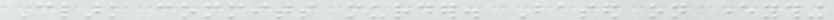Clark commits murder. Based on everything
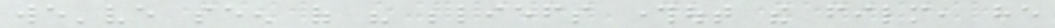we've seen of his beliefs throughout the film, he
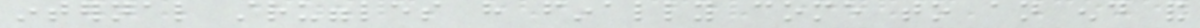internal struggles have finally come to an end and
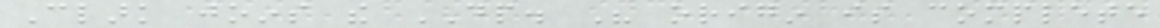Clark joins the DP. His origin is complete
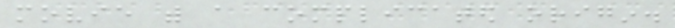movie with a complicated origin.
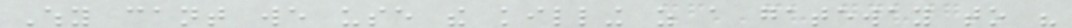Why cant we use the killing as a gateway to his
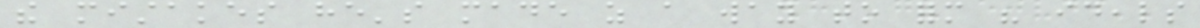the mistakes he's made as a way to form his ideals
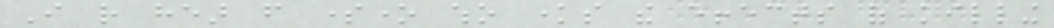I rather hear from someone who knows the effects of killing
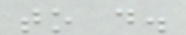to do.
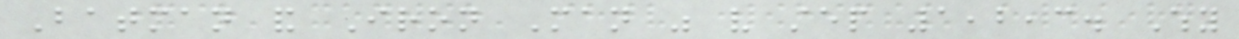Batman and Iron Man was very step 1,2,3. Why
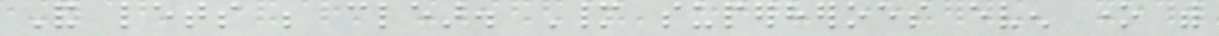And lets be clear. Many superheroes even one with
